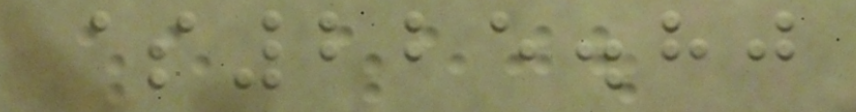$225.80
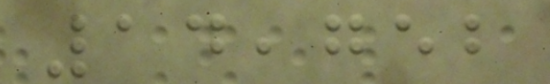14,752
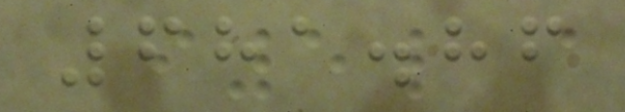681.86
